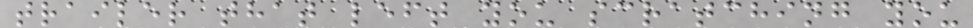trailer that left you scratching you
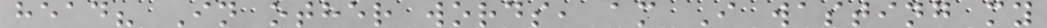head? In other words, am I wasting my
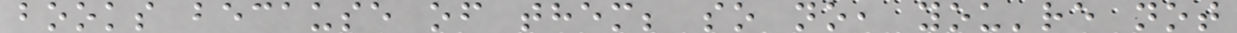books because of them; so no, you're not
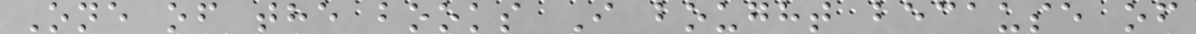One of the books I bought because of
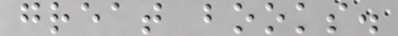great books.
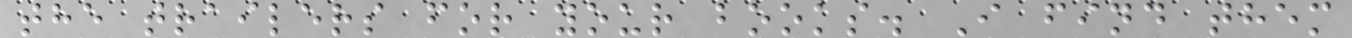the trailers for your books. I find them
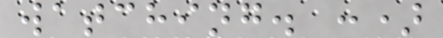watching. :)
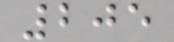205
